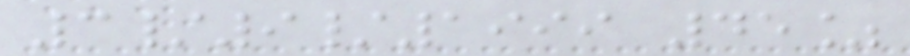3/9/1999 45%
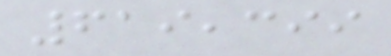619,399
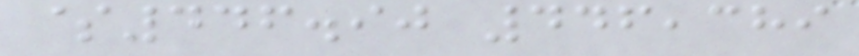$446.90 446,389
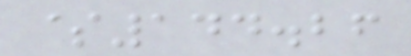$144.26
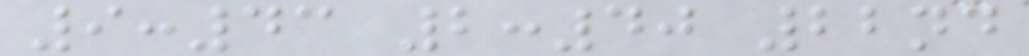9:43 2:40 22nd
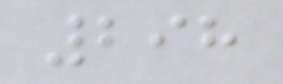298
